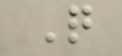Q
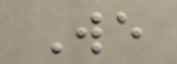We
